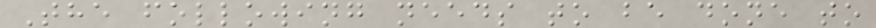The following needs to be done to
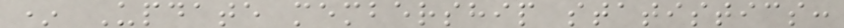* Update membership statistics:
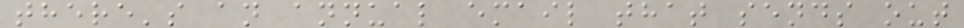there's an annual email that sends out
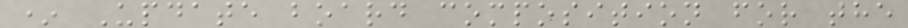* Update board composition for the
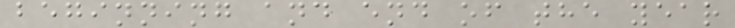beginning and end of the year
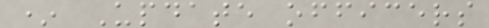* Update officers
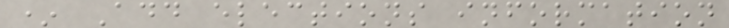* Add elections information
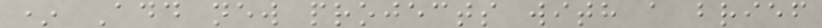* Add new projects with a brief
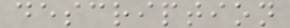description
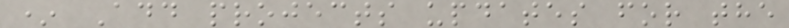* Add projects updates for the
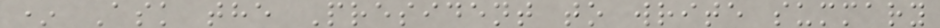* Ask the President to write summary
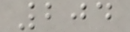204
